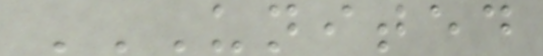UNITED
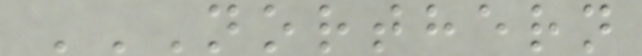NORTHERN
